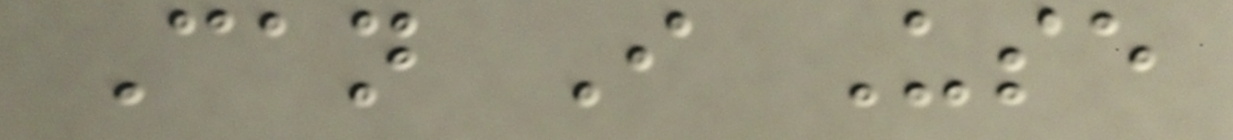Can I Use
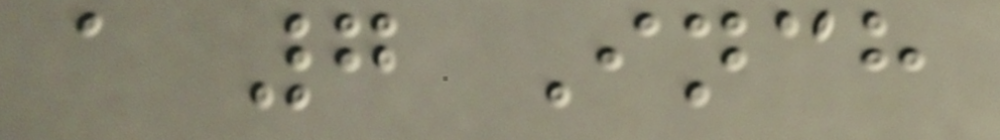a 7 Inch
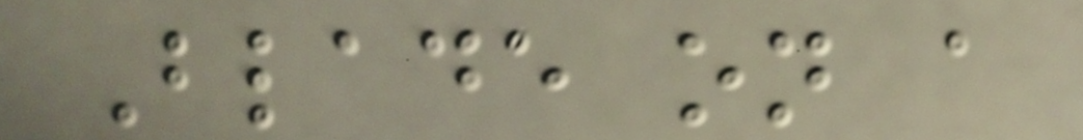Blade on a
